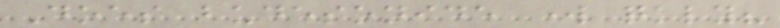Does budesonide work quickly?
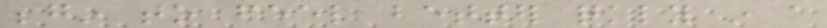begin to feel better quickly in a
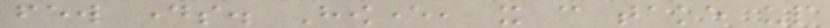few days. However, it can take up
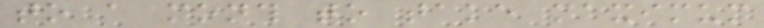to a month to take maximum
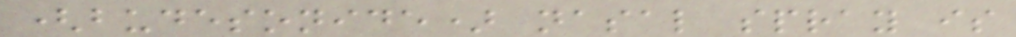(budesonide) nasal spray is
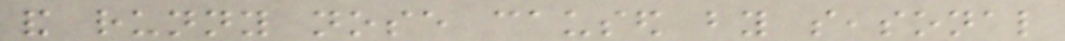and runny nose caused by seasonal
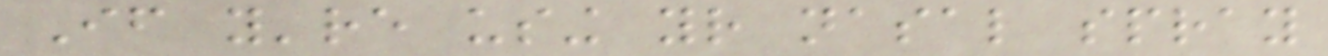If you're using your nasal spray
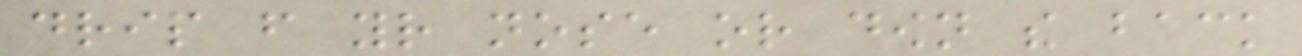drip from your nose or down the back
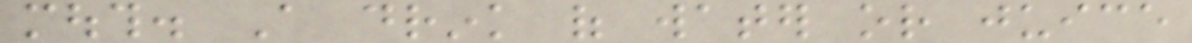mouth. A drink of water or juice
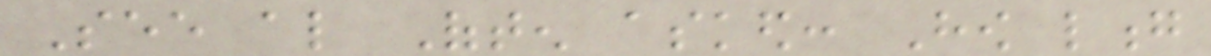See also Often asked: How long
